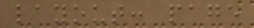layout: page
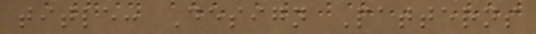title: Design Patterns
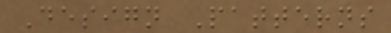Design Patterns
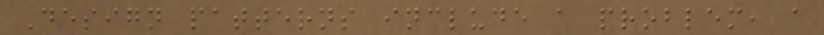Design patterns include a problem, a
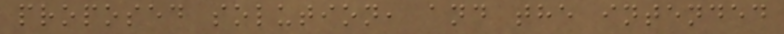proposed solution, and the intended
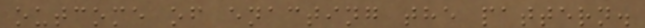outcome of enacting the pattern.
